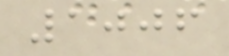1006
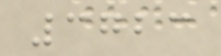3723
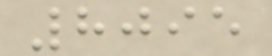8095
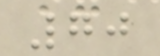70
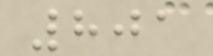801
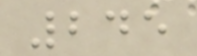245
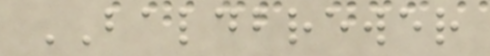BALDBREWER
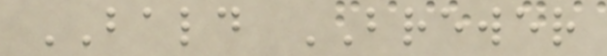BALD BREWER
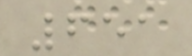651
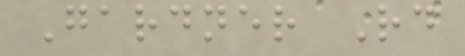Gardner Rd
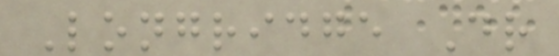Longridge Dr
